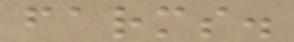farms.
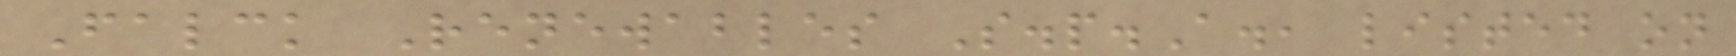Falck Renewables S.p.A., listed on
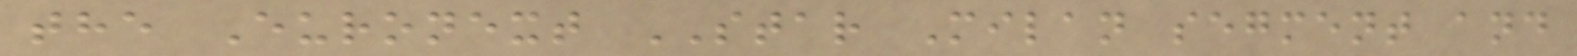the Euronext STAR Milan segment and
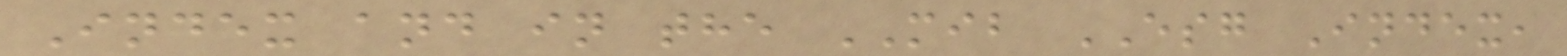Index and in the MIB ESG Index,
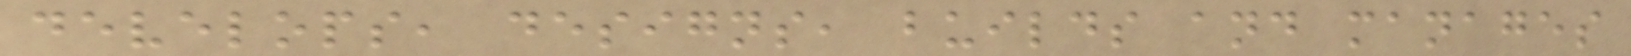develops, designs, builds and manages
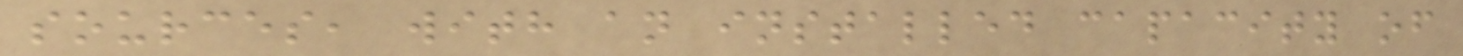sources, with an installed capacity of
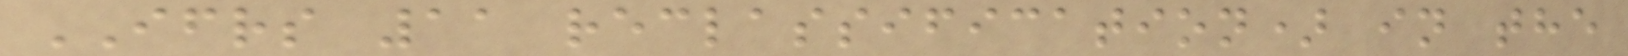IFRS 11 reclassification) in the
